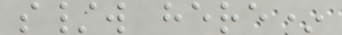s/w here*
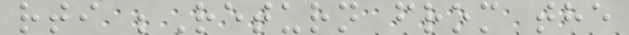rti ;Return from the
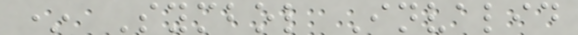* Symbol Invalid
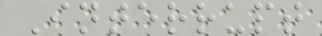Interrupt
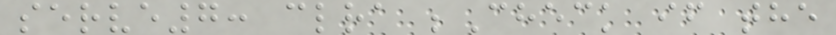serve7: clra ;Check if the
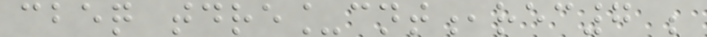cbeq tdre_cnt,rec7 ;
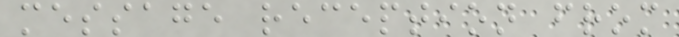message reception from
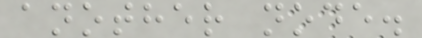another node.
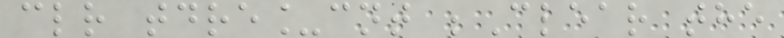clr tdre_cnt ;Clear the
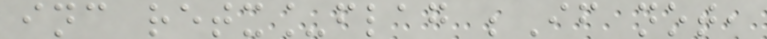inc retx_flag ;If not,
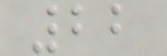22
